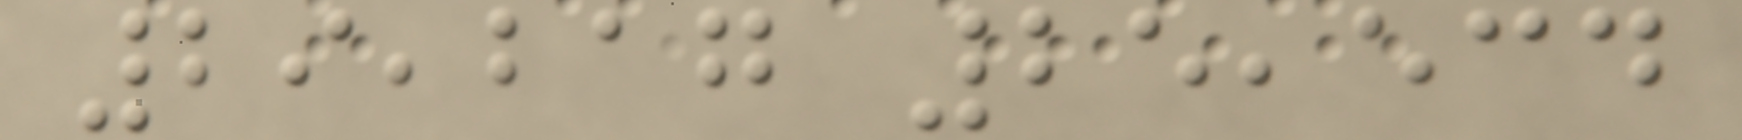29,217 25,534
